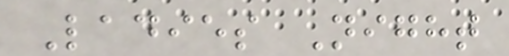Ladies Night
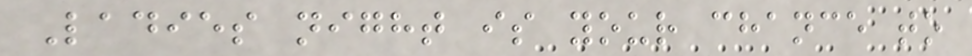Ladies night is your chance to
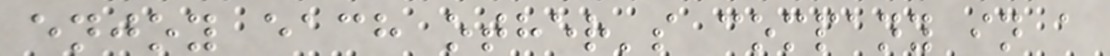enjoy each other's company in a
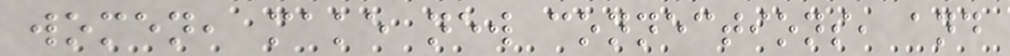women, make new connections, and
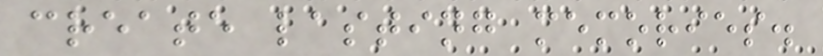create lasting memories.
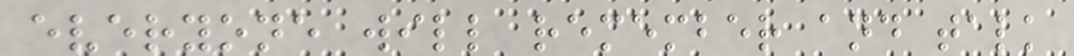everyone will remember and talk
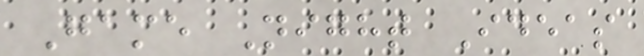Game Night Ideas
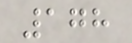178
